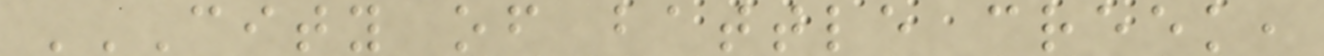CITY OF BATTLE CREEK,
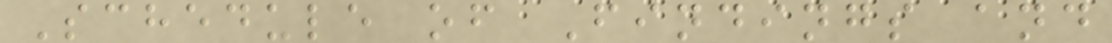Schedule of Findings and
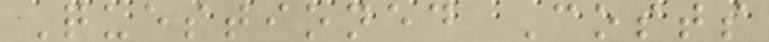Questioned Costs
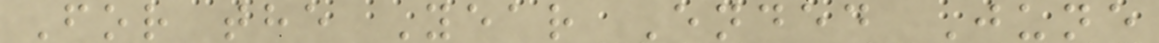For the Year Ended June
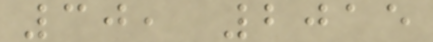30, 2015
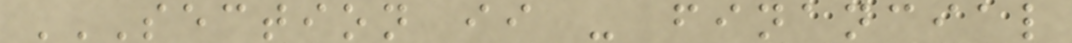SECTION II - FINANCIAL
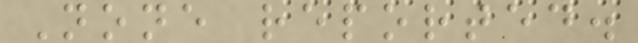None reported.
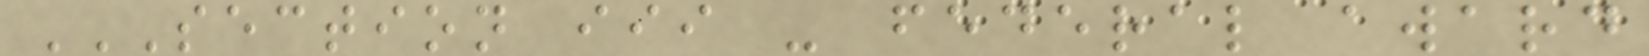SECTION III - FEDERAL AWARD
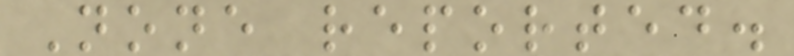None reported.
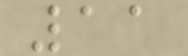11
